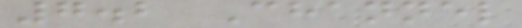7.2 Channel
